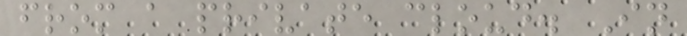from a private cloud. In
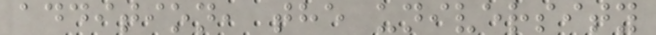addition, the university
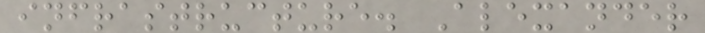infrastructure. Alexander
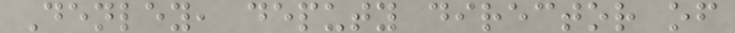Denley, deputy director of
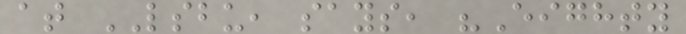at LSBU, says, "Eighty
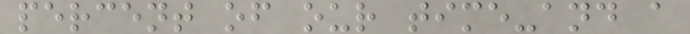percent of our time-and a
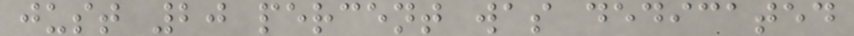just 20 percent was dedicated
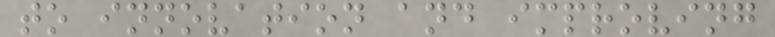to innovation and improving
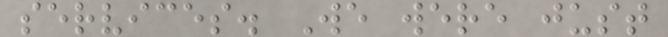services. We were just
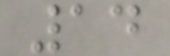14
